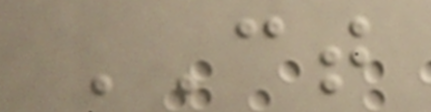CT
